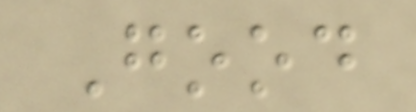Good
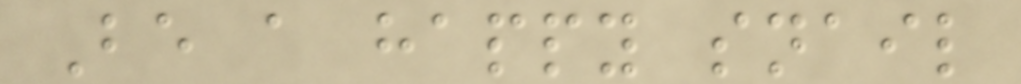Be a happy snail
